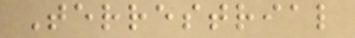Terrestrial
